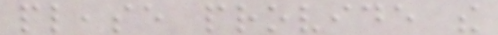please provide the
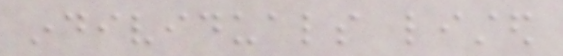individuals listed
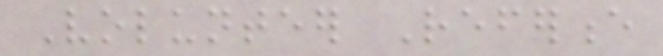Volunteer Reference
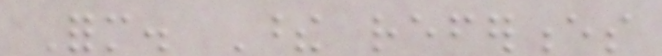Form. These references
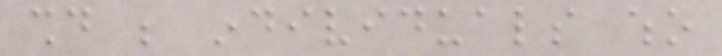should be individuals who
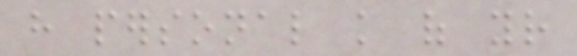have personal knowledge of your
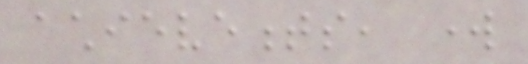achievements, work
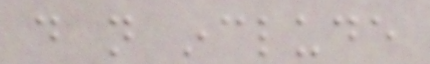do not include
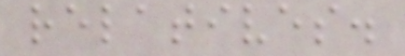relatives.
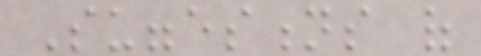Suggestions of
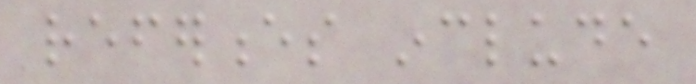references include
